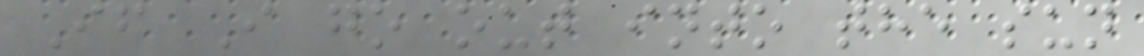If I go out into the sun
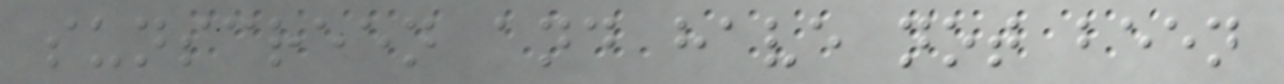sunscreen and have not been
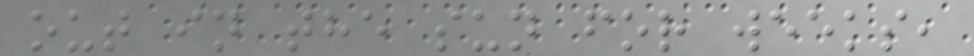out in the sun for weeks,
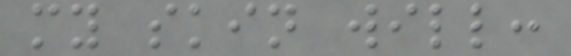my skin will:
